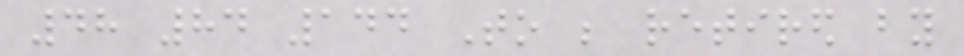48 84 144 To be retired by
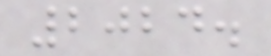2024.
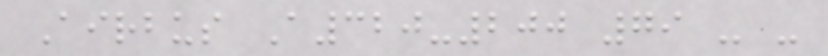Airbus A320-200 79 - -
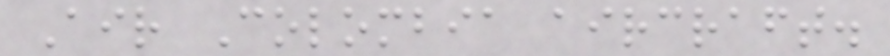Air Colombia aircraft.
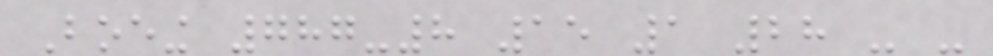Boeing 787-8 15 1 28 - -
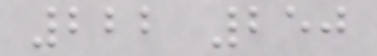222 250
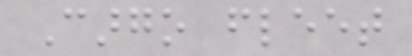Cargo fleet
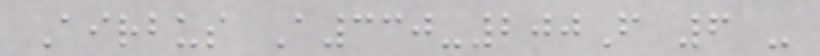Airbus A330-200F 6 -
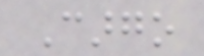Cargo
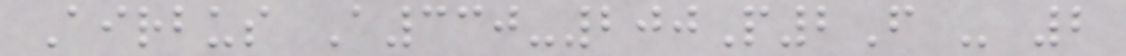Airbus A330-200P2F - 2
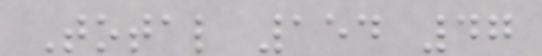Total 154 47
